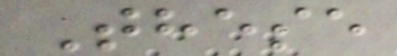These
